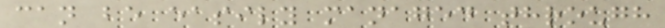can be easily managed through
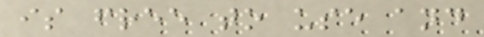is free to use and
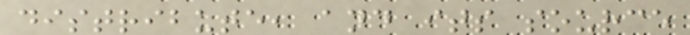distribute, and its source
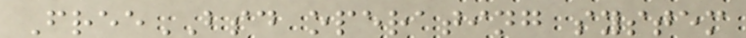FreeBSD operating system
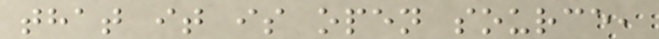that it is open source,
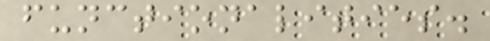functionalities.
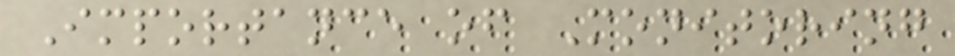Importance of Monitoring
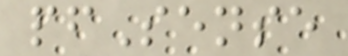pfSense
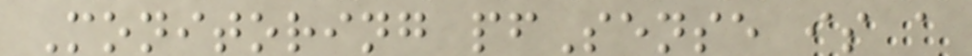Monitoring pfSense is a
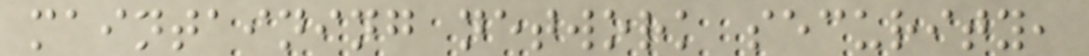maintaining network security,
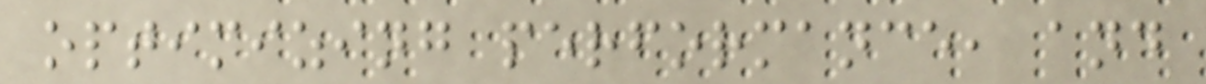optimizing performance, and
